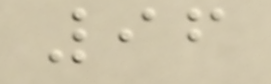96
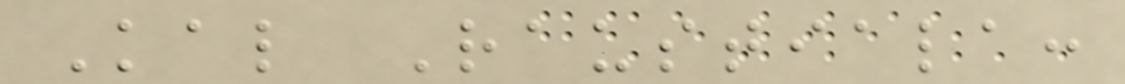Kal Raustiala:
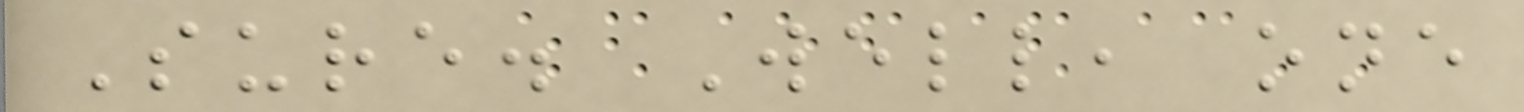Sure. Well, one
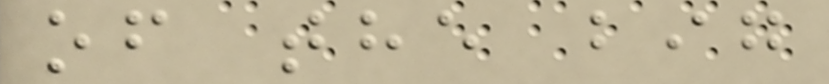of the big
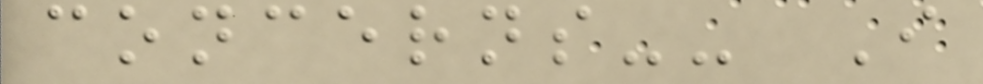concerns-- I
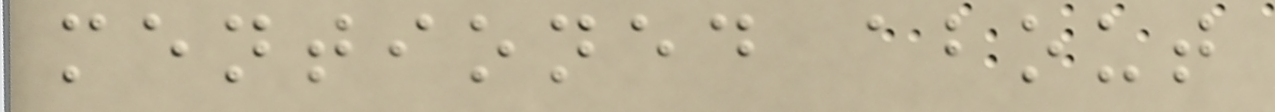mentioned about
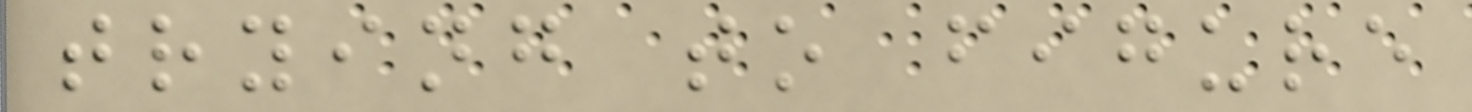trying to figure
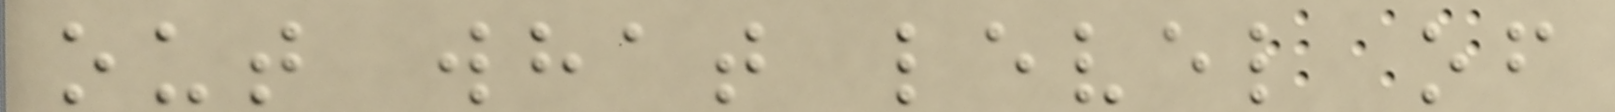out what level of
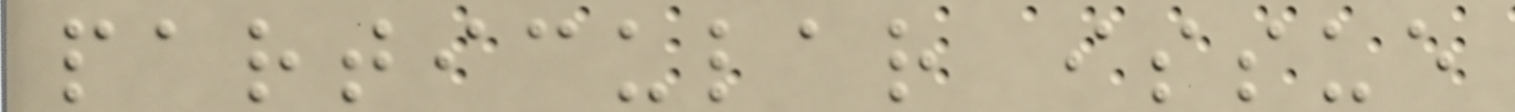particular issue
